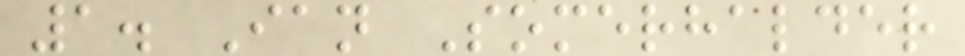1. Ian Somerhalder
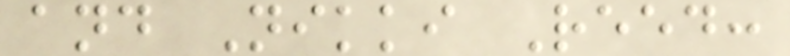and Nikki Reed:
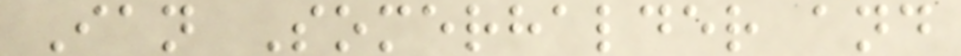Ian Somerhalder and
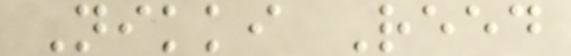Nikki Reed
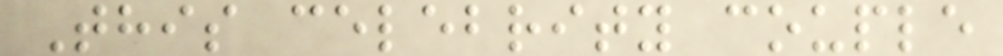This celebrity couple
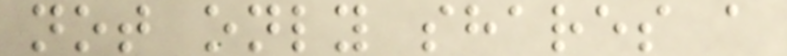not only shares a
